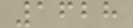1628
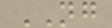NG
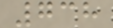738
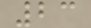23
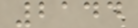2144
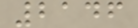2146
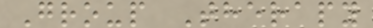Group Therapy
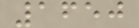1650
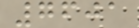7601
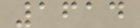1614
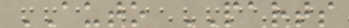AUTO PARTS
